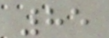85
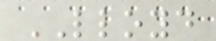LLOYD
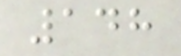148
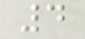4
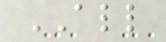ALL
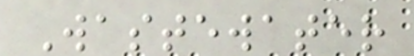Wastewater
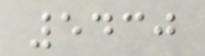5430
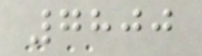7800
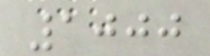1000
